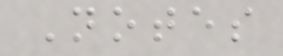Notes
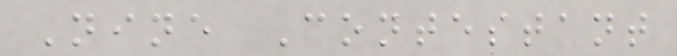Nine Contestant
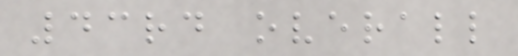43rd overall
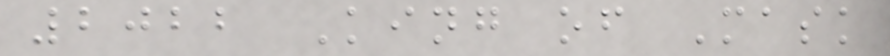2022 King of Mask
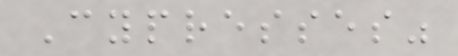Cypresses"
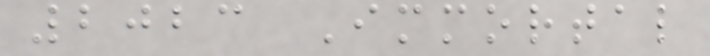2023 Immortal
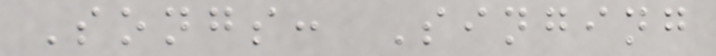Songs: Singing
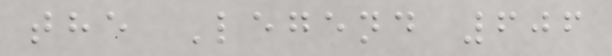the Legend 606
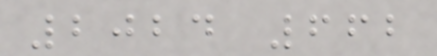2024 662
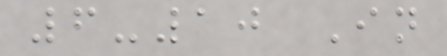6-10 In
